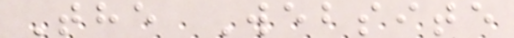The Website
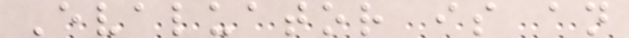Evaluator is an
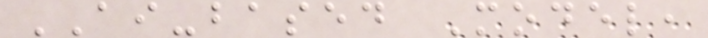AI-based Model,
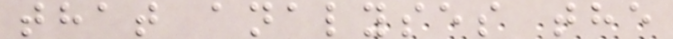that analyses the
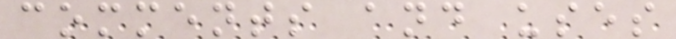comments and uses
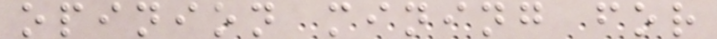opinion mining for
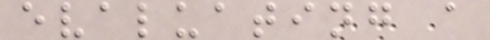evaluating a
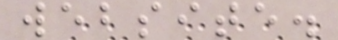website.
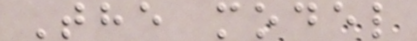The model
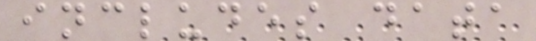includes data
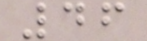46
